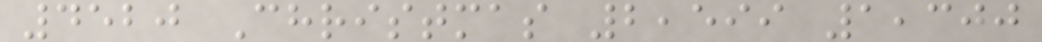4520 Christmas 2,599 1,300
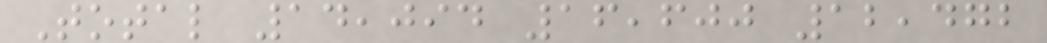Total 14,094 16,600 12,472
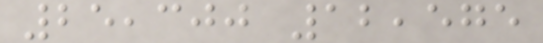25,300 12,575
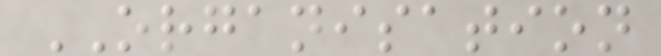ORGANISATION
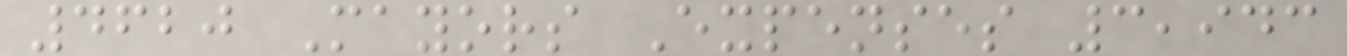4620 Mayors Expenses 3,943
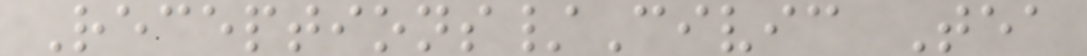Receptions/Civic Tea
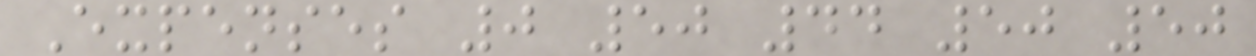Expenses 0 50 44 50 50
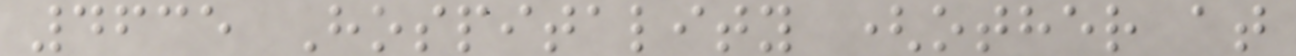4635 Hospitality (other at
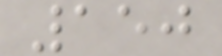150
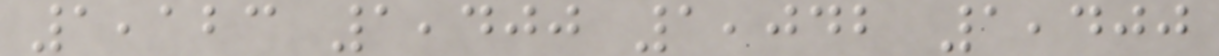1,123 1,400 1,042 1,400
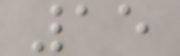15
